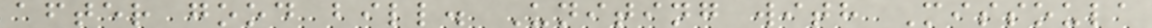after good bill. Uniting with Missoula
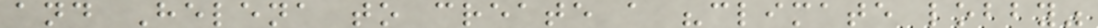and Helena to create a "climate lobby"
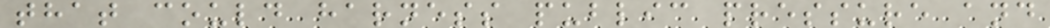that could harness public pressure and
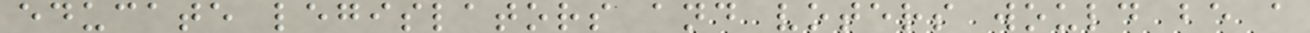educate legislators and voters would be a
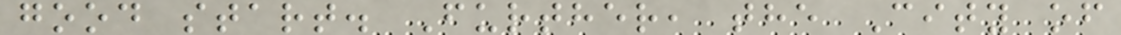good start. Further, the City of
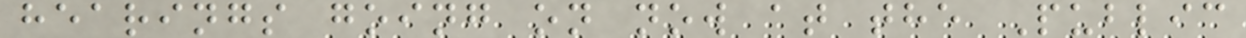hearings going on now at the Public
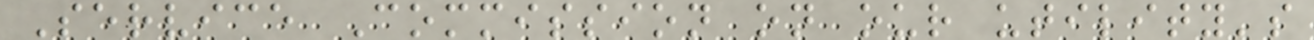Service Commission on our utility's
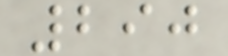290
